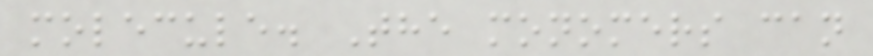molecule. The monomers can
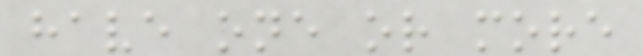have one or more
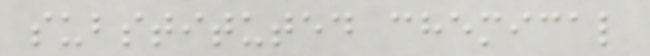substituted chemical
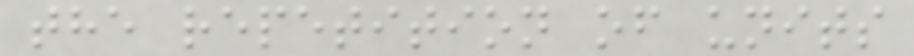the repetition of units
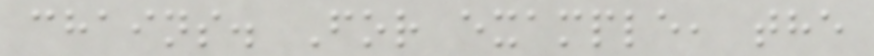chains. For example, the
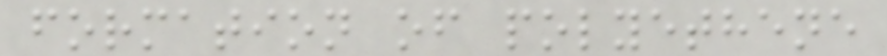formation of polyethene
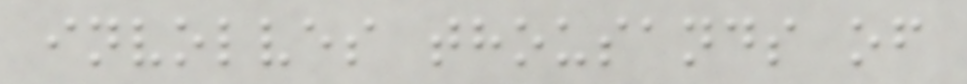involves thousands of
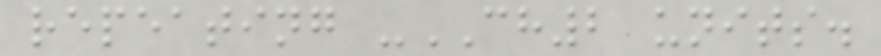repeating -CH2 units.
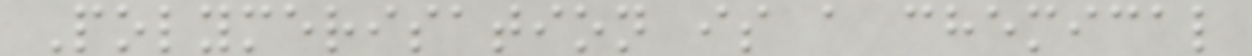Polymerisation is a chemical
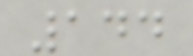144
